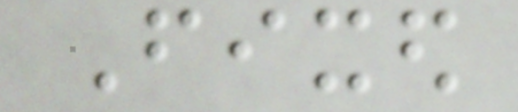Fixed
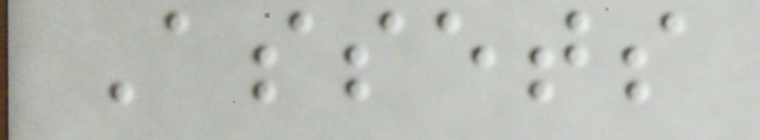Assets
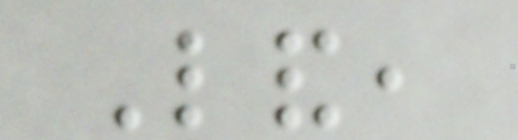Land,
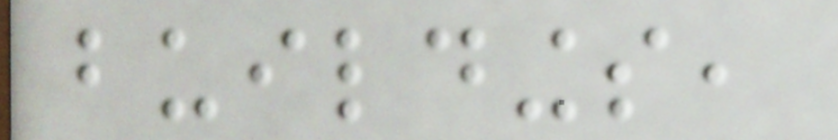buildings,
